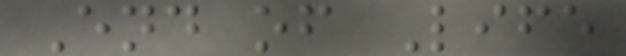End of Life
